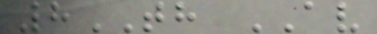8TH AV
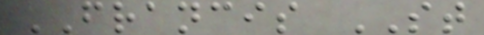FRANCIS ST
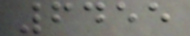6455
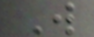W
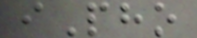iPho
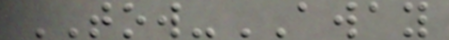TOW-AWAY
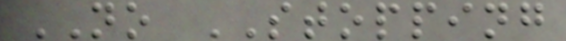NO STOPPING
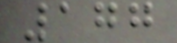177
